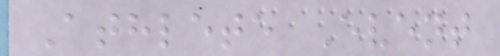Athlete Event
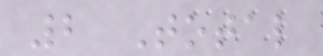2 Total
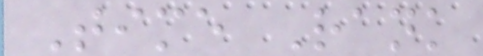Time Rank
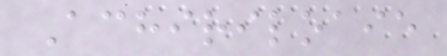Achiriloaie
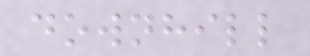downhill
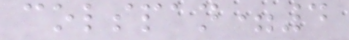colspan=4
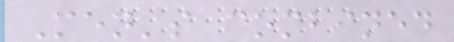Men's combined
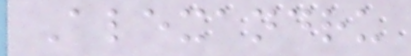Alexandru
